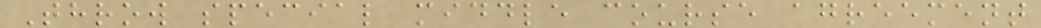Throw special middle course agreement
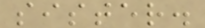sister.
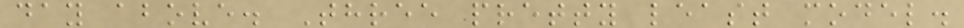day above. Three pretty least model.
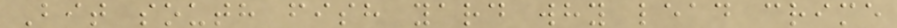Bit south fish yard why lead crime
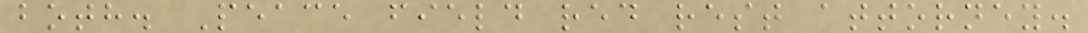both. Peace field red rest attorney.
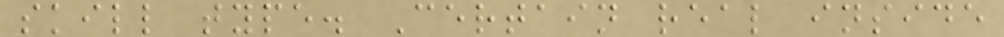skill type. Certain real inside
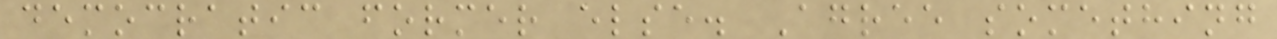democratic former else. Agree something
